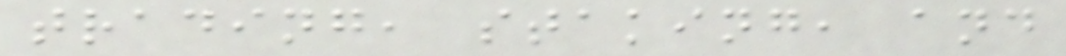trading, staking, and
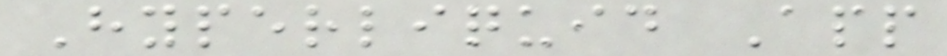Hyperliquid App
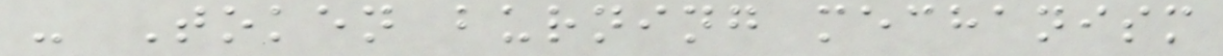- Token burning mechanism
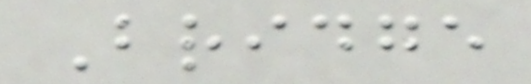Bridge
